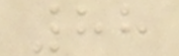88
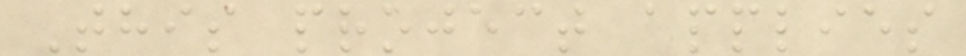This project applies
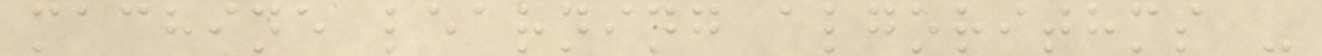machine learning algorithms -
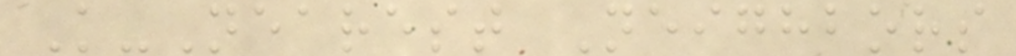K-Nearest Neighbors
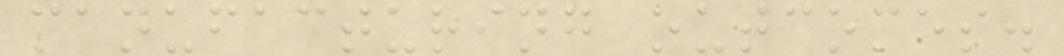manufacturing outcomes.
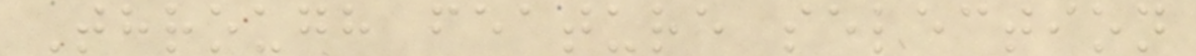Through feature selection
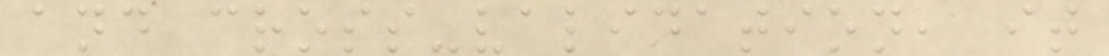and cross-validation, it
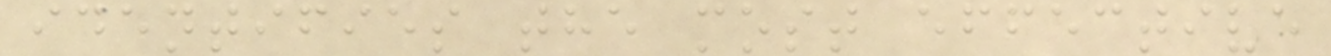identifies the most effective
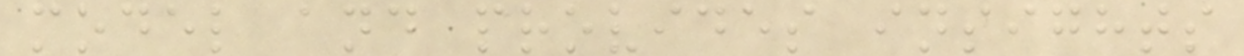model and provides insights
